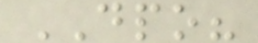DPO?
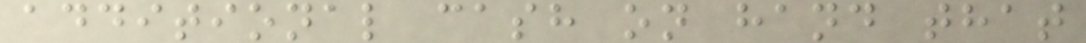additional cash on hand that
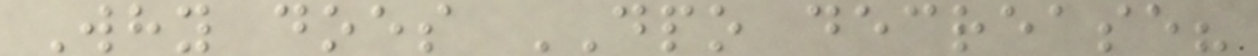Why does DPO decrease?
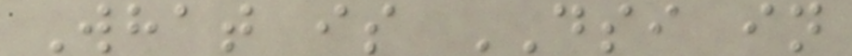What is DSI in
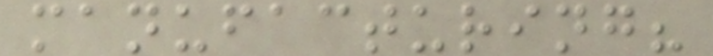manufacturing?
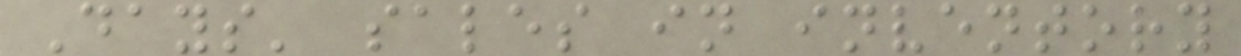Days' sales in inventory
